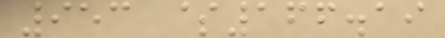953 $166.19
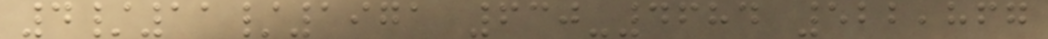4/11/1971 630-4684 522,867
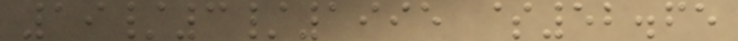19/3/1995 $52.65
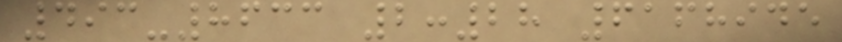493-8633 2:28 6168945
